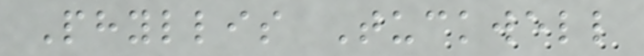Phyllis Tuckwell
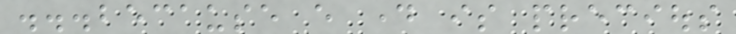...because every day is precious
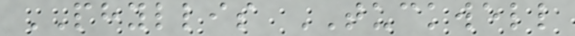PHYLLIS TUCKWELL
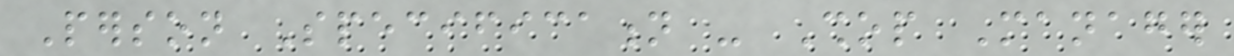Person Specification - Shop Manager
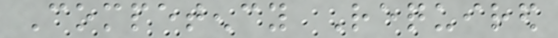Competency Required
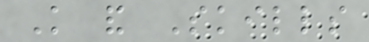Knowledge and Skills
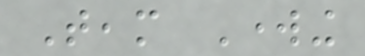Team Working
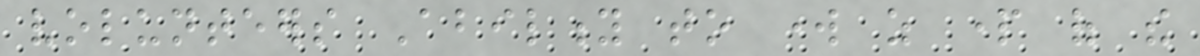volunteers Ability to work as part of the
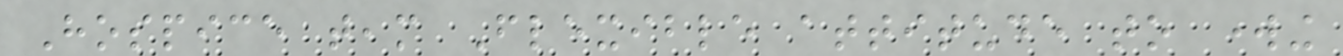Hospice team Flexible attitude to working
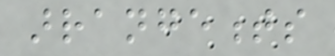arrangements
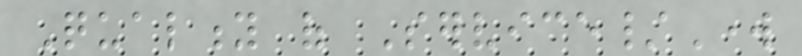Quality of Service/Work
